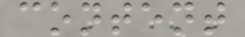content
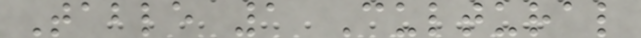Table 1 Cultural
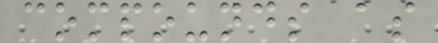compounds as
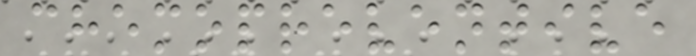chemopreventive
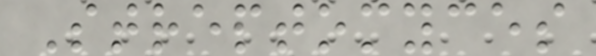Streptomyces
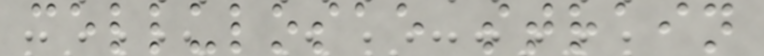cellulosae strain
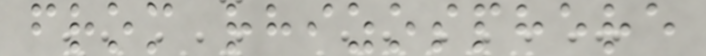from rhizosphere
